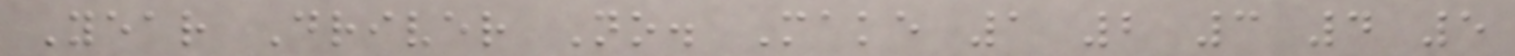Year Driver No. Make 1 2 3 4 5
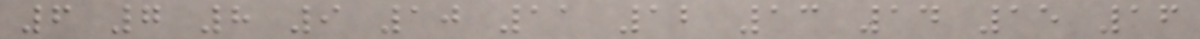6 7 8 9 10 11 12 13 14 15 16
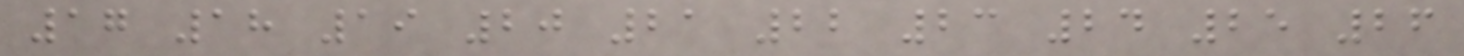17 18 19 20 21 22 23 24 25 26
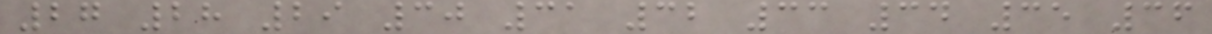27 28 29 30 31 32 33 34 35 36
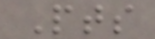Pts
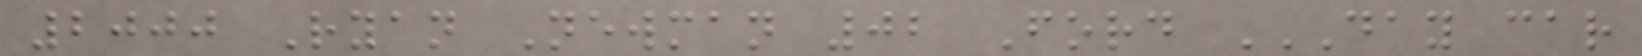2000 Ryan Newman 02 Ford DAY CAR
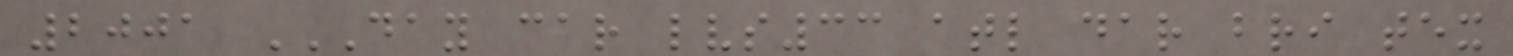2001 DAY CAR LVS33 ATL DAR BRI TEX
